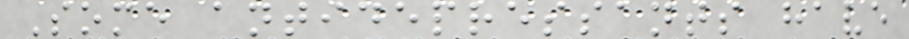Some antidepressants have
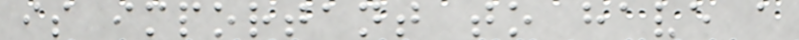is important to have a
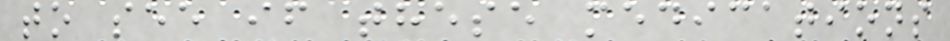to see if these medications
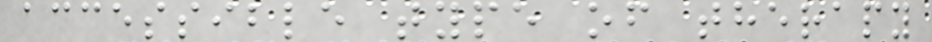accessible type of therapy
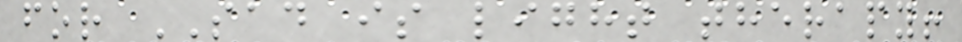for SAD is light therapy!
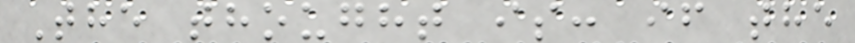The thought is: if the
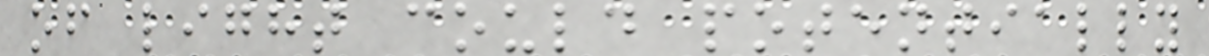of light could potentially
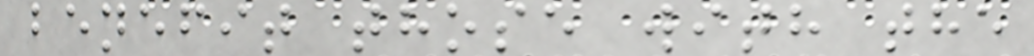benefit those with the
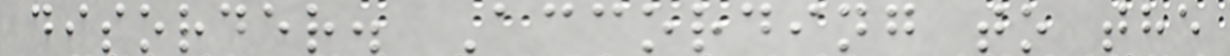disorder. According to the
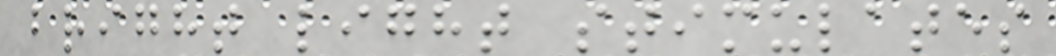bright light stimulates
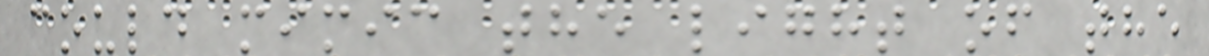could mimic the light of the
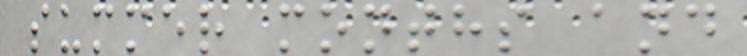summer months and
